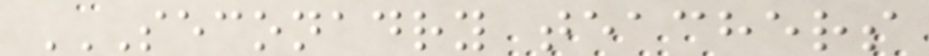SECONADRY TEACHERS
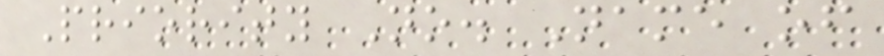Priority No. Name of
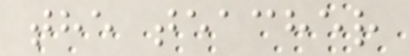the teacher
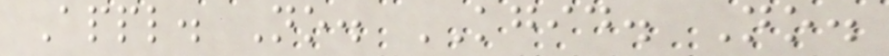Appl. No. KGID. No.
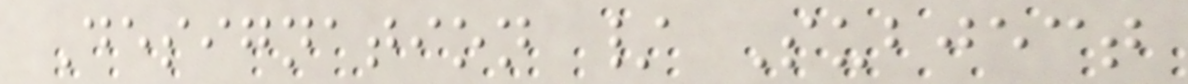Designation / Subject
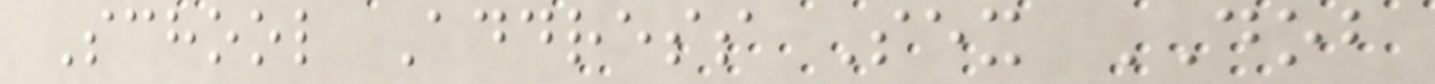School Address Sex DOB
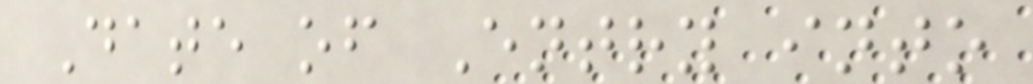Date of Entry into
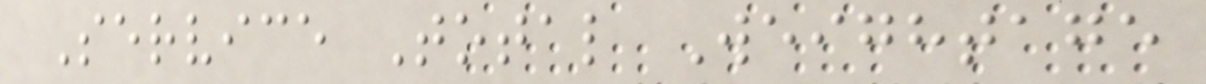Service Total Weightage
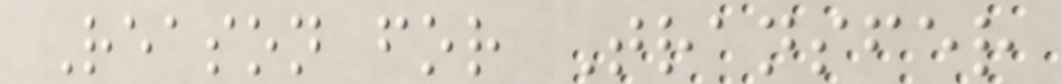Reason for Transfer
